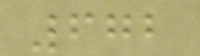672
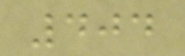404
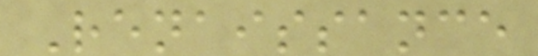Renaissance
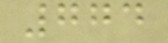774
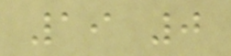19 0
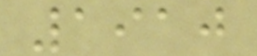1910
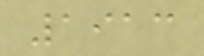1913
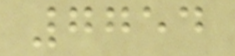7754
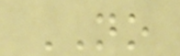NO
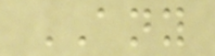ANY
